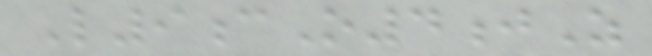L9cO4jZ
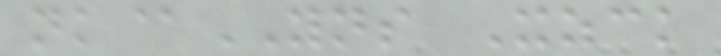nk@YNS Xzck
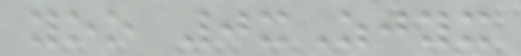yoo 0xZjyx
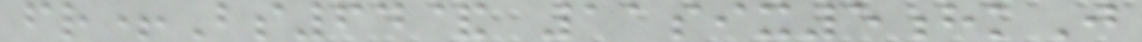fr+Bs64& 11six5hkJ
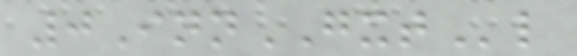0InnGXTl
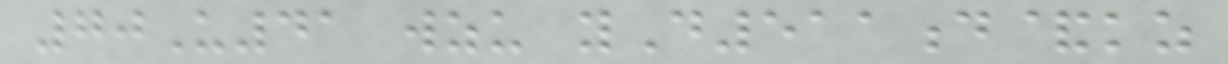70U41 wzu yD511d&kz
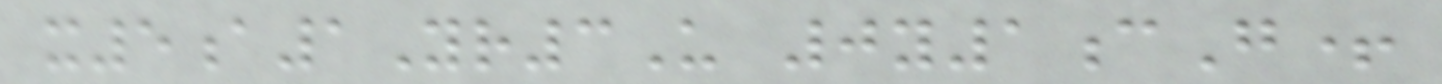x5a1Yr3U 0y1cG+
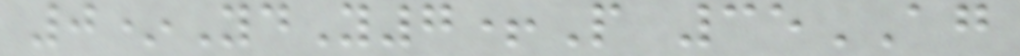0*YdY7+P 35AG
